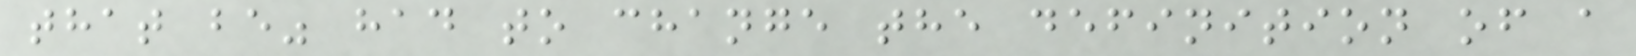that be" had to change the definition of a
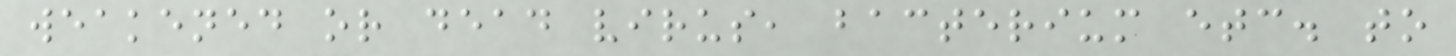weakened or dead virus, bacterium etc. to
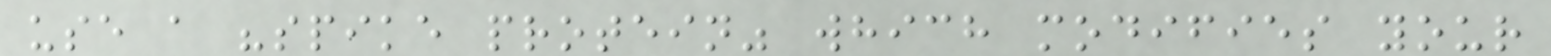use a "spike protein" which modifies your
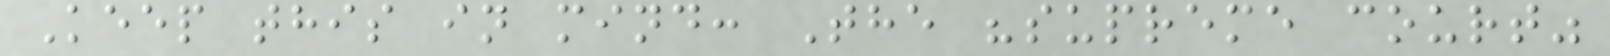Keep this in mind: The "supreme court"
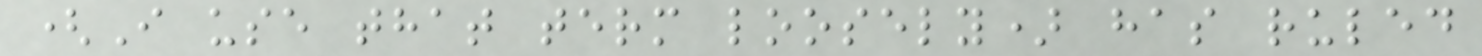(I use that term loosely) has ruled
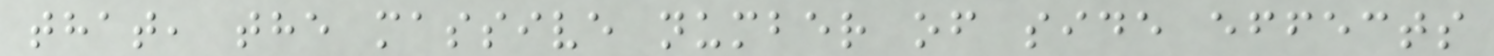that, the massive number of side effects
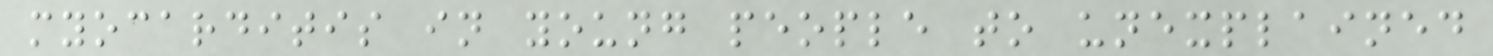myocarditis in young people to unexplained
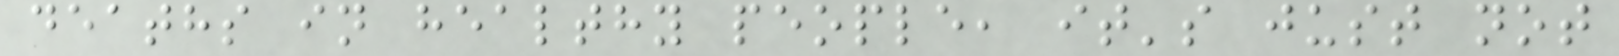deaths in healthy people, it's just not
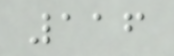116
